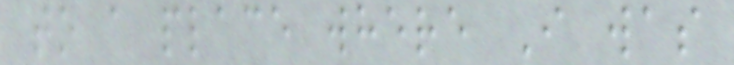to a place where I was
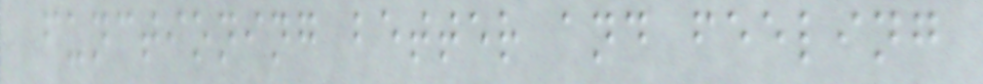functioning better and feeling
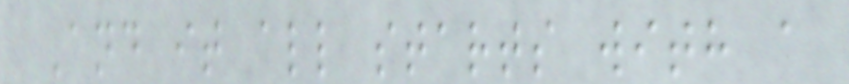And it all starts with a
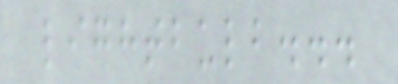lightbulb...
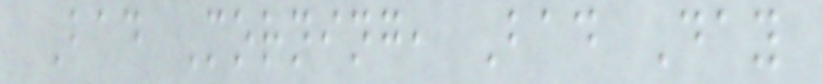Bad Morning, Bad Day
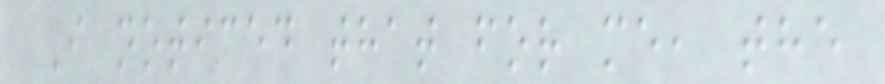I noticed that for me, the
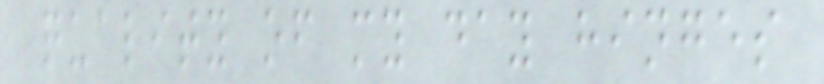quality of my day hinges
